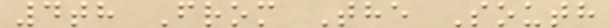4th From The South
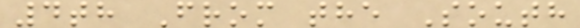4th From the South
